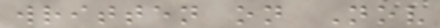written on Nov
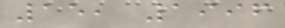15, 1996
